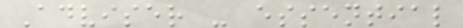Adviser - essential
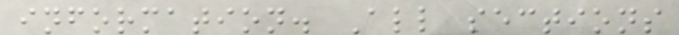information. All sections
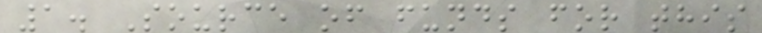1. Source of funds for this
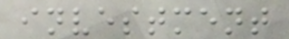investment
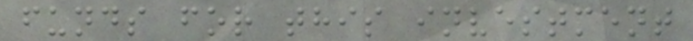funds for this investment
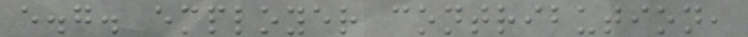e.g. employer contribution,
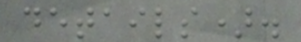details).
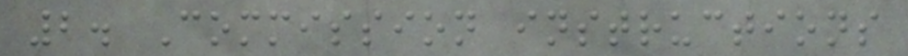2. Commission instructions
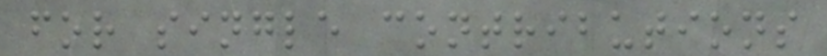for single contributions
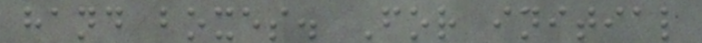hand boxes. For initial
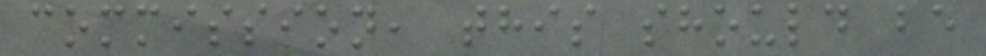commission, this should be
